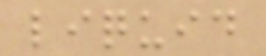liquid
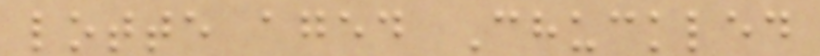lotte aged Chuckled
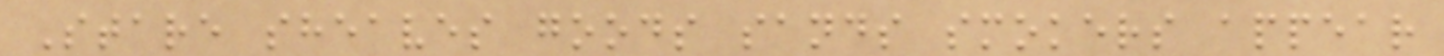Stare sheaves goods sands smokers appear
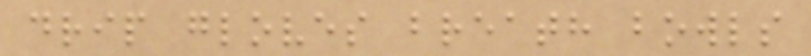drip gloves breath bowls
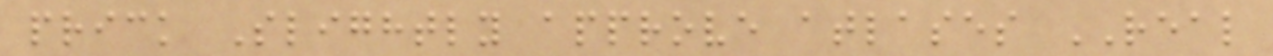prick Slightly approve atlases REAL
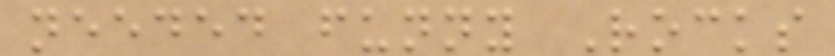needed funny Rocks
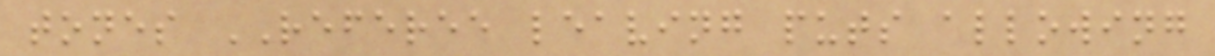tones REFEREE leaving puts allowing
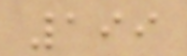199
